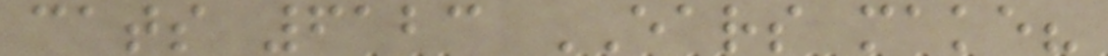cats 6123 EARS make?
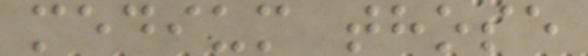medium those
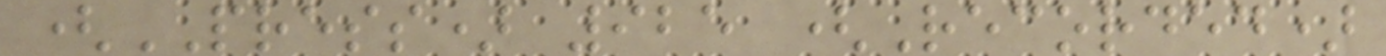(PRESS) 925 (Recorded)
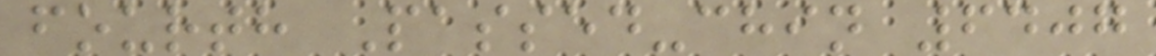fourth Passed-chin 6407
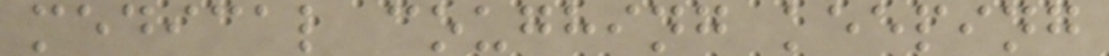medical coughing keeping
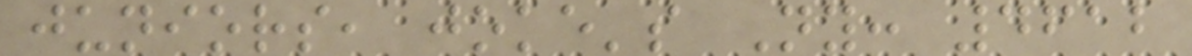juniors, joke's Ny: 4612
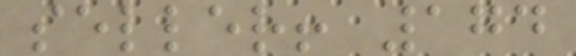seller! 174
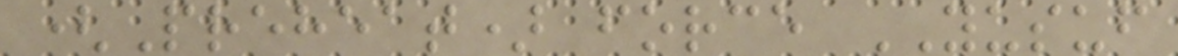(Preheat) force YUSUF
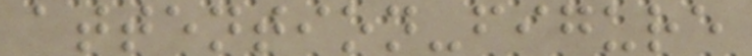attention-figure
